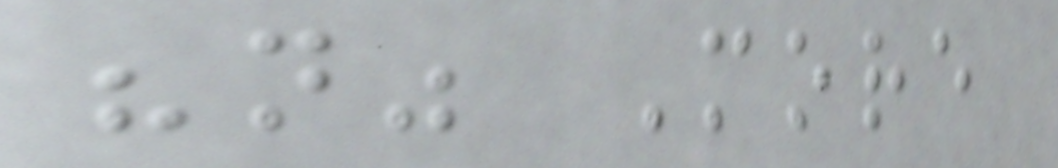"n" More
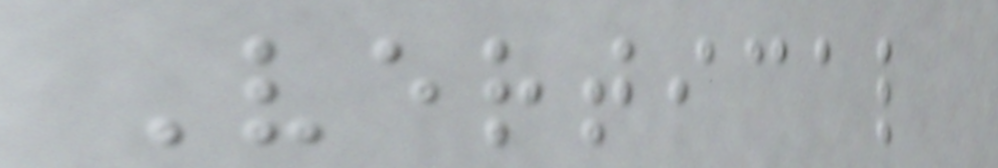Vertical
